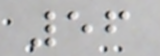56
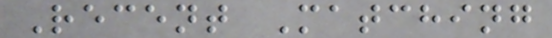Recent Matching
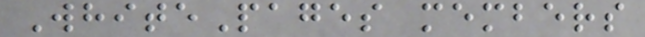WhitePages members
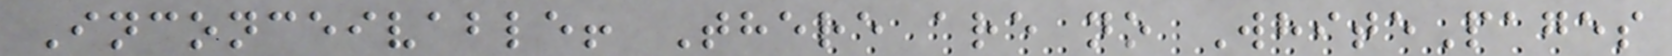Inconceivable! There are no WhitePages
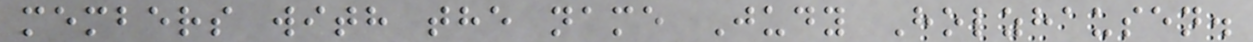members with the name Judy Holzhausen.
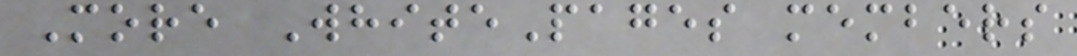More WhitePages members
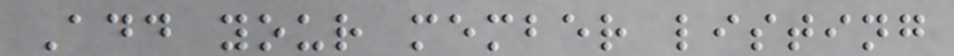Add your member listing
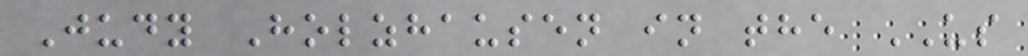Judy Holzhausen in the US
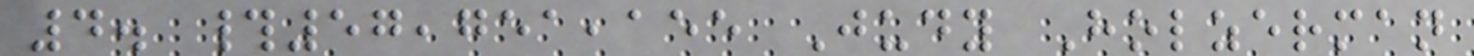4. #57,751,155 Judy Holzerman
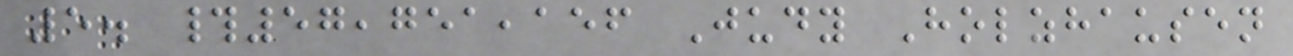5. #57,751,156 Judy Holzhausen
